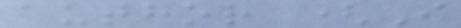author (I
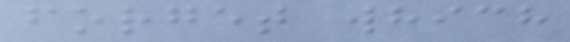forget which
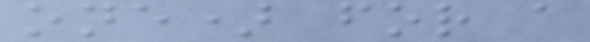one) for a
